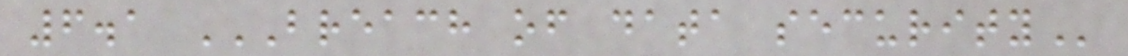6.1 BREACH OF DATA SECURITY
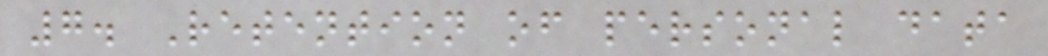7. Retention of personal data
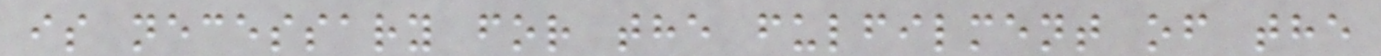is necessary for the fulfilment of the
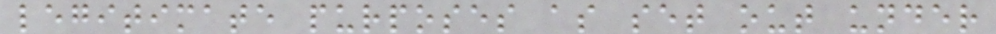legitimate purposes as set out under
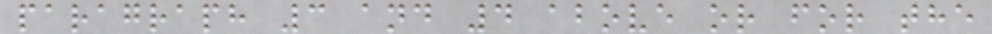paragraph 3 and 4 above or for the
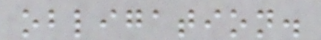obligation.
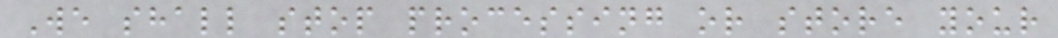We shall stop processing or store your
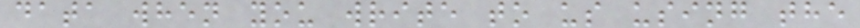data when you write to us using the
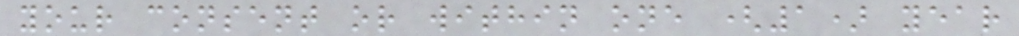your consent or within one (1) year
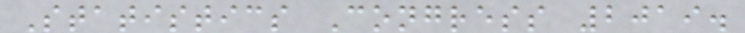Statistics Congress 2019.
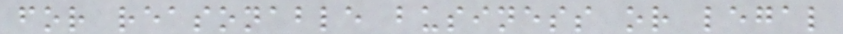for reasonable business or legal
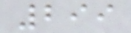299
